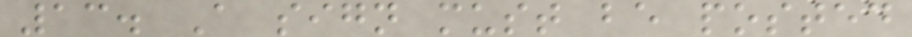13. A sign must be posted
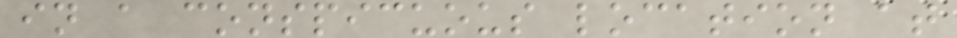in a conspicuous location at
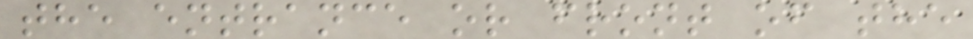the entrance or front of the
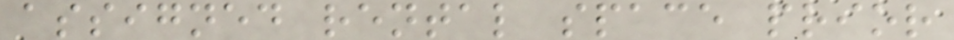assigned rental space prior
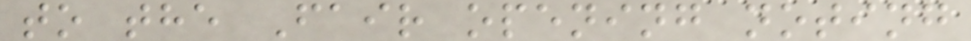to the Fair opening noting
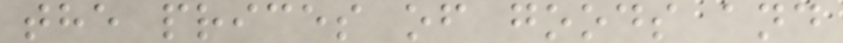the prices of goods and
